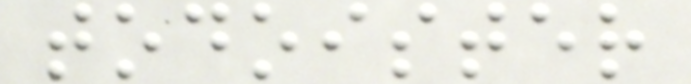todoister
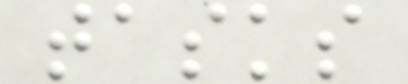tasks
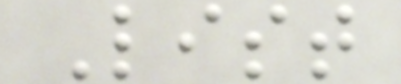List
